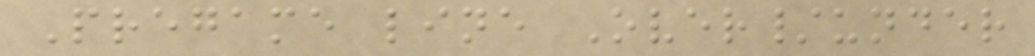Pregame line Over/under
